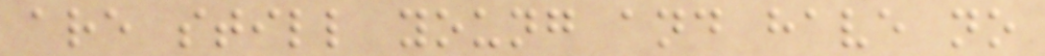are still young and have no
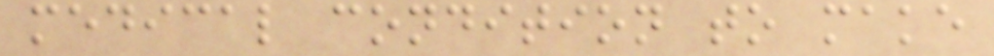medical condition to make
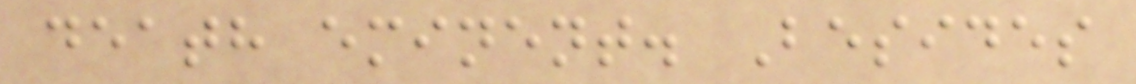death eminent. Besides
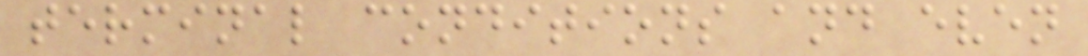terminal conditions and even
